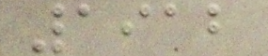1912
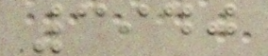3940
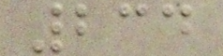234
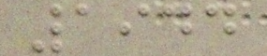1944
